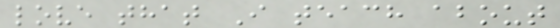love that I teach about
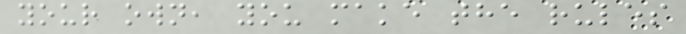your own, you make the rules
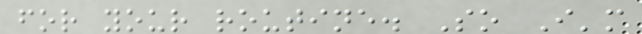for your routine. So I'm
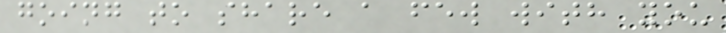going to share a few with you
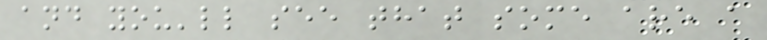and you'll see that some are a
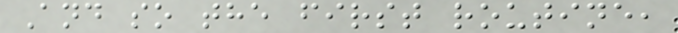And so the first routine,
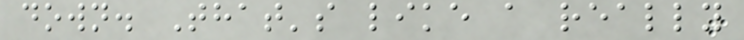down. That's like a really
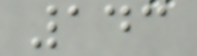143
